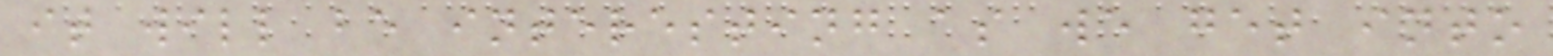it will be interesting as we get into
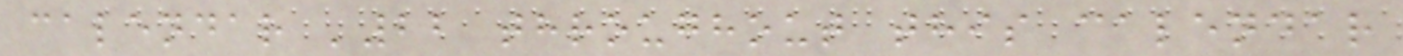calendar '22 throughout this calendar
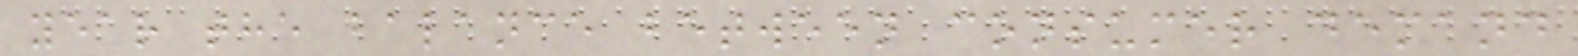year the balance between consumer demand
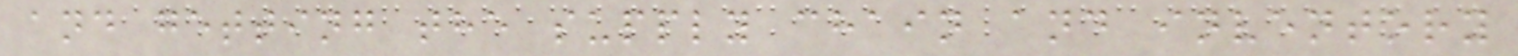and getting the supply chain and inventory
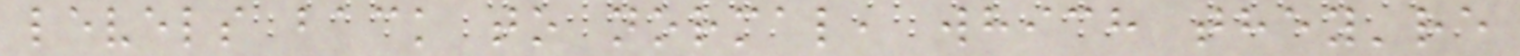levels back to normal, which they're
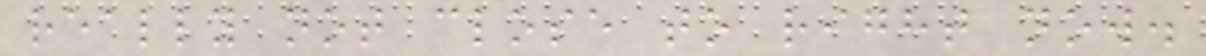really not close to right now.
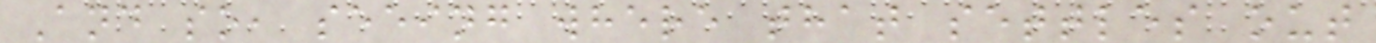And so, seeing where that settles out
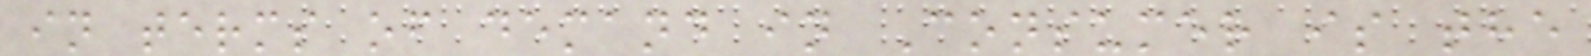in terms of demand in Consumer is the
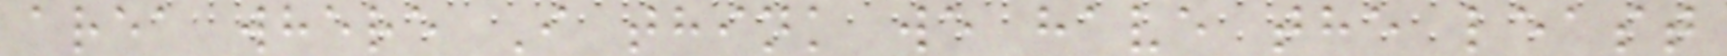area where I think we have the least
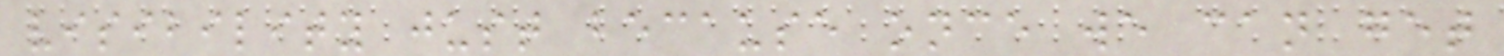visibility just because once we can get
